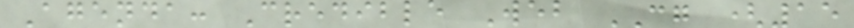Agenda: Credible Web CG (15
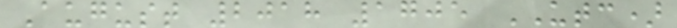August 2018 1705 UTC)
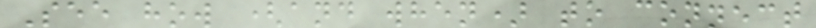See how (and when) to connect
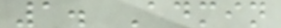1. Admin
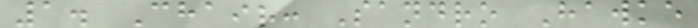1. Chair: Sandro Hawke
